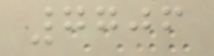7706
